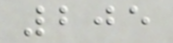205
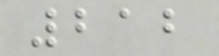212
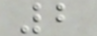2
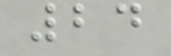24
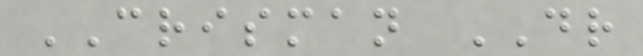CRISMAN DR
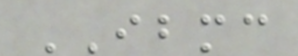IBMC
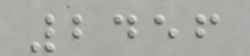2456
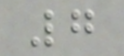7
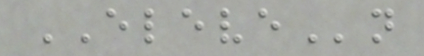ELEVEn
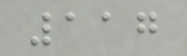117
